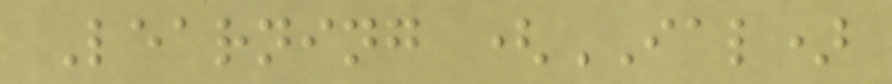Learning (IAL)
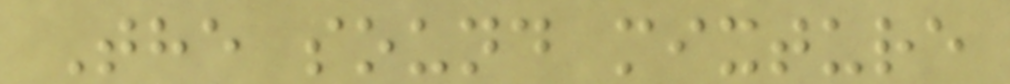The sound mixture
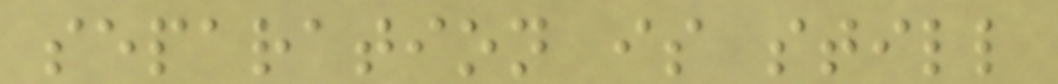separation is still
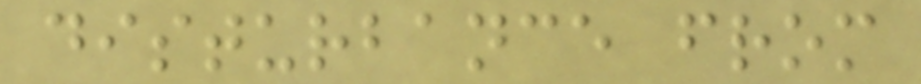disturbance from
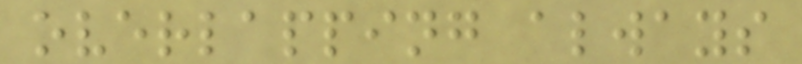overlapping always
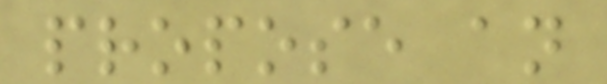propose an
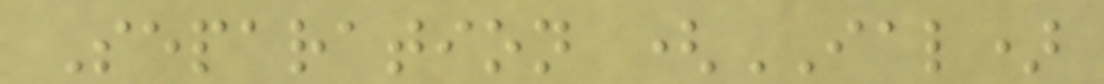Separation (IAL)
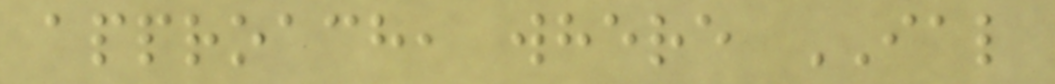approach, where IAL
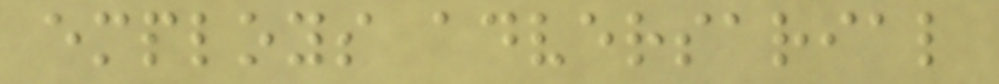employs adversarial
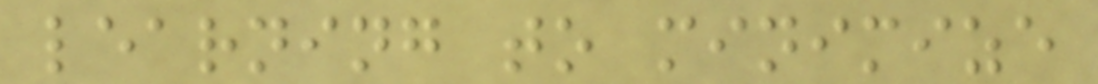learning to minimize
